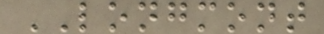LONGMONT
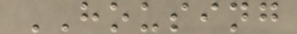HOUSING
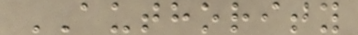AUTHORITY
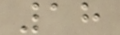18
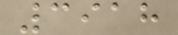3918
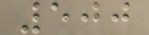500
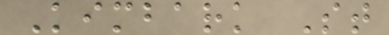Kimbark St
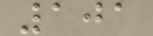101
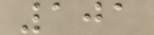101
